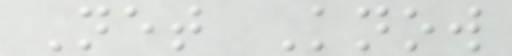Net Know
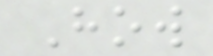How
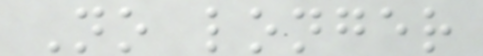No longer
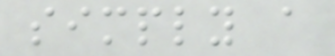simply a
